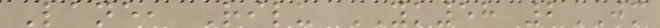Lane, Rilu YK58 2JM
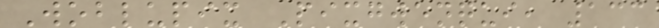Woblupix Pixgwenqui, 133
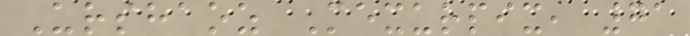Urshaoz Mexurpix, 71
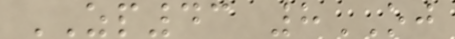ZP43 8OJ
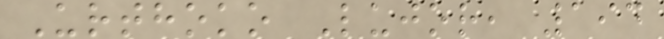Urthoko Lujor, 194
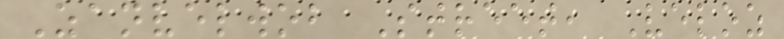Zanvelwob Street, Veloz
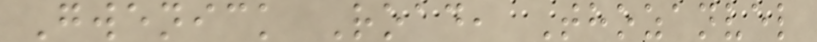Gwenick Road, Thozanvel
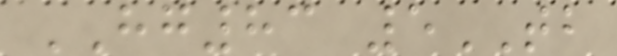HG83 5TB
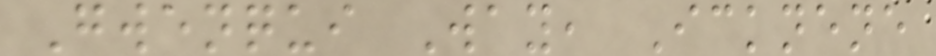Gwenqui Way, Icknene
